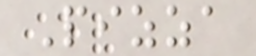Pizza
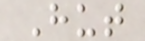Hut
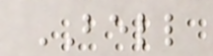BELL
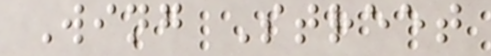Wing Street
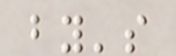by's
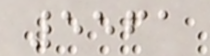5561
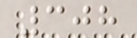308
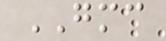GMC
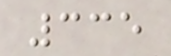335
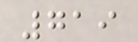719
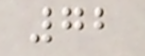72
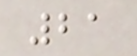21
